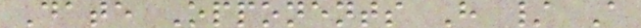Date Opponents H / A
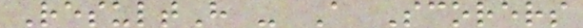ResultH - A Scorers
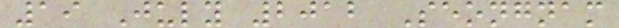19 July 2012 Seongnam
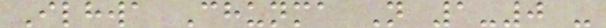Ilhwa Chunma N 1-0 -
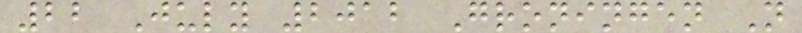22 July 2012 Groningen N
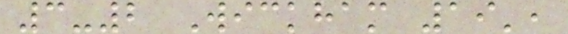3-2 Wickham 19',
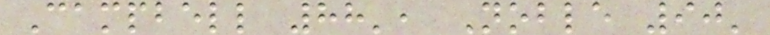Campbell 88', Noble 90'
